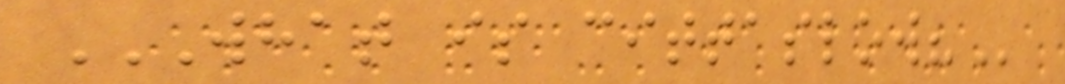WHAT IS CITTASLOW?
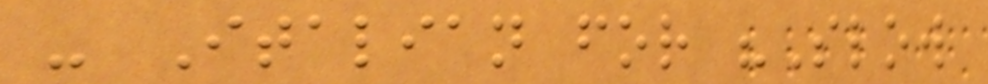- Italian for "Slow
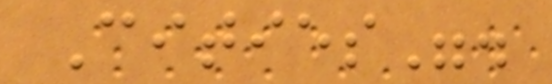Cities".
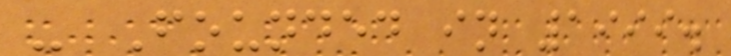- Founded in 1999.
